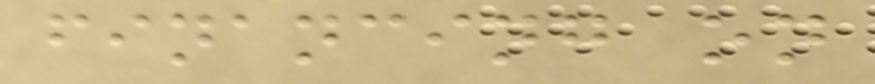financing on
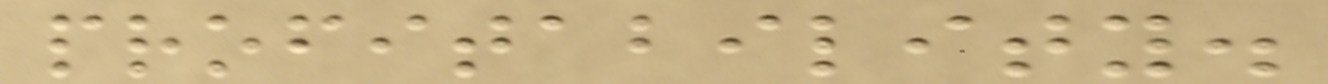profitability.
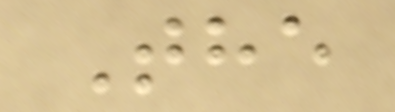The
